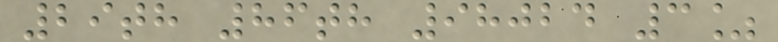29th 86th 98024 3%
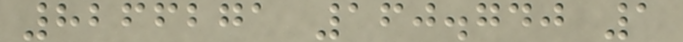8266271 160.740 1
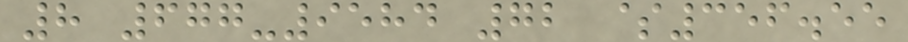8 677-9584 72 $356.55
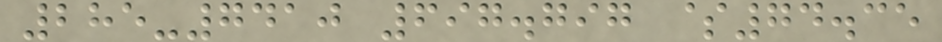285-7410 697.797 $74.35
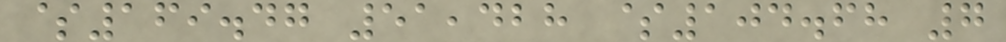$169.47 51,428 $104.68 7
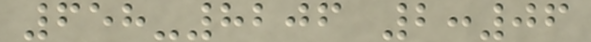658-8206 2:06
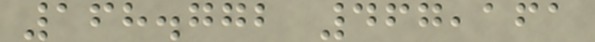168.772 467,161
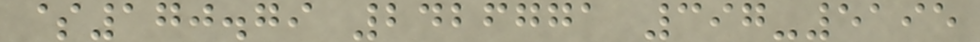$170.79 2426771 397-5195
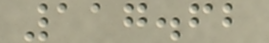117.62
